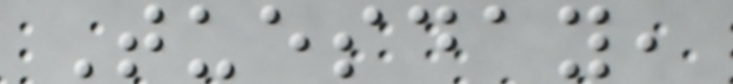Tuesday,
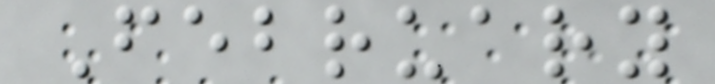February
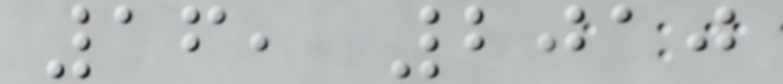16, 2010
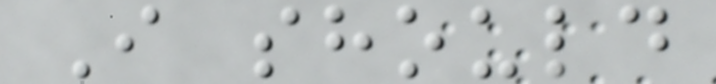I should
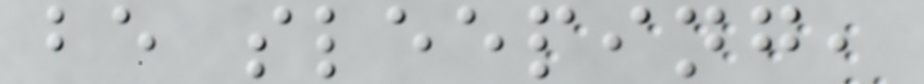be sleeping,
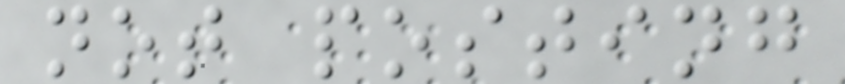not posting
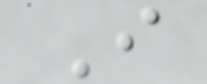I
